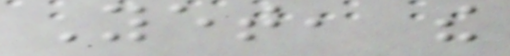Yet, the
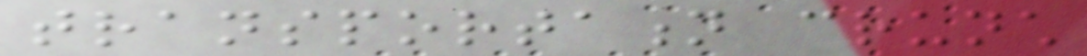transportation crunch
